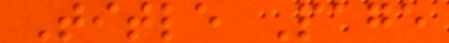Title Page
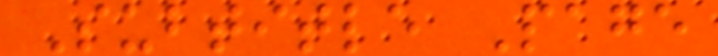Subtitle Page
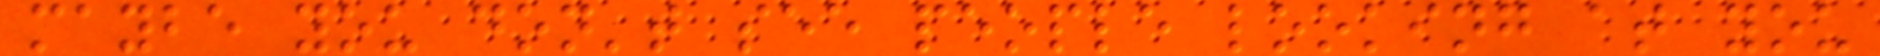maybe you don't see people looking at you
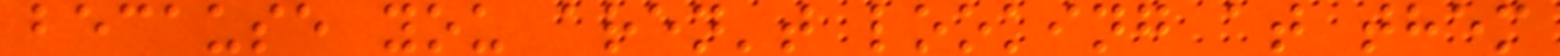because you aren't looking at them
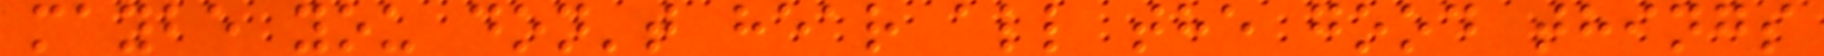maybe you don't hear all the good things
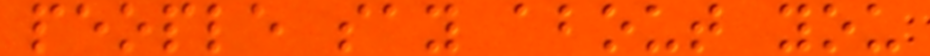people say about you
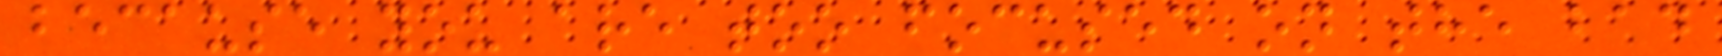because you are too focused on the bad
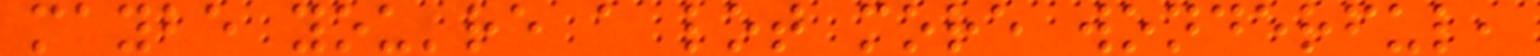maybe you're a lot more wonderful,
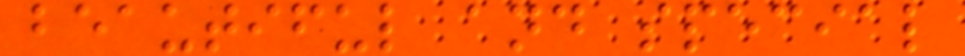beautiful and special
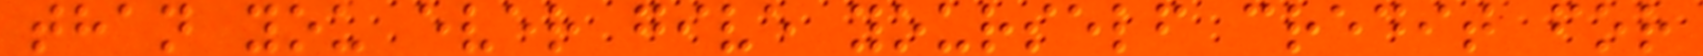than you ever give yourself credit for
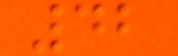42
